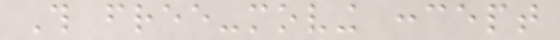This free-moving concept
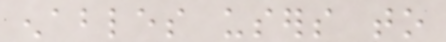enables users to
